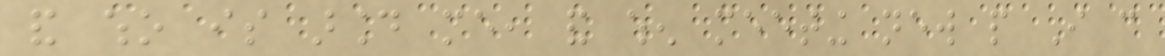and who is around me, and when meeting new people I can
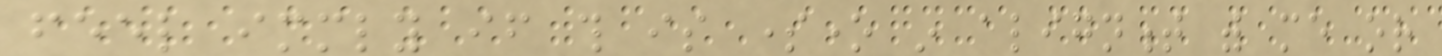feel immediately if this is someone in alignment with me or
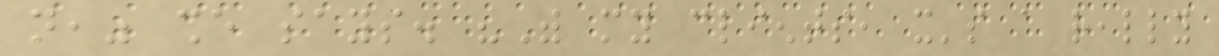not," she says. "With my clients, it's a really
